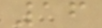16
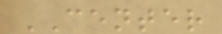CENTER
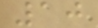10
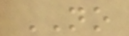NO
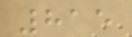815
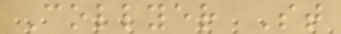Collyer St
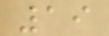19
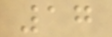17
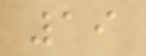19
